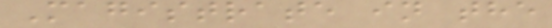Magistrate in the
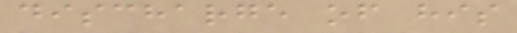discharge of his
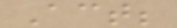Act;
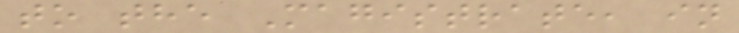to the Magistrate, in
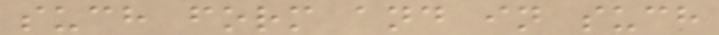such form and in such
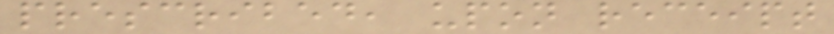prescribed, upon receipt
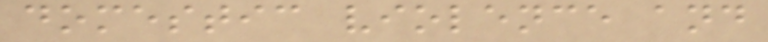domestic violence and
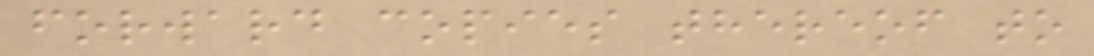forward copies thereof to
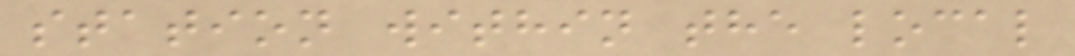station within the local
